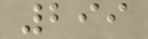299
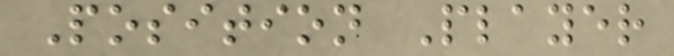Position Player
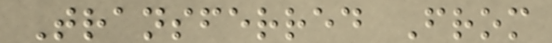Transferred From
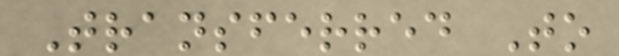Transferred To
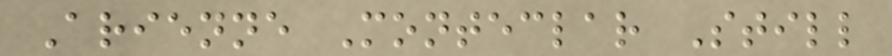Arienne Monteclar Still
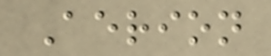Aerion
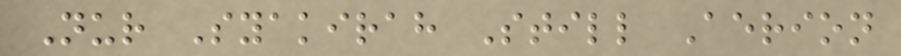Nur Syakirah Still Aerion
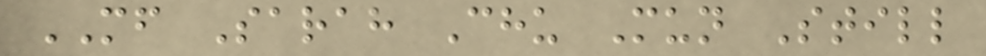MF Sarah Chu Mun Still
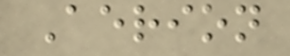Aerion
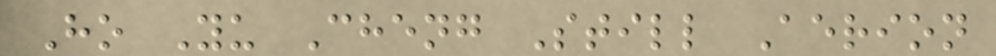Ho Yu Cheng Still Aerion
